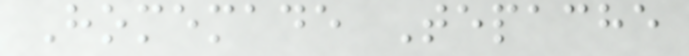Homemade Tepache
